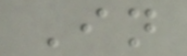In
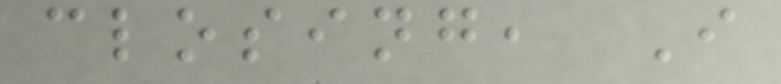closing, I
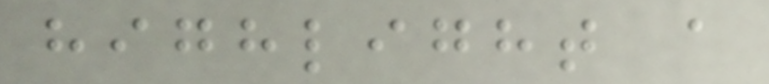highlight a
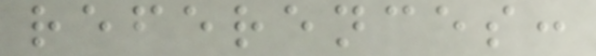references:
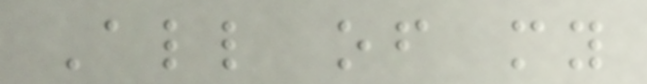All of my
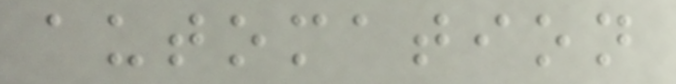automation
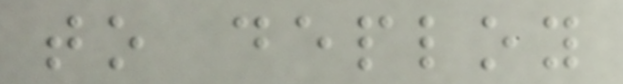to deploy
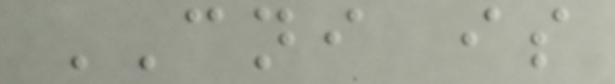CNI is
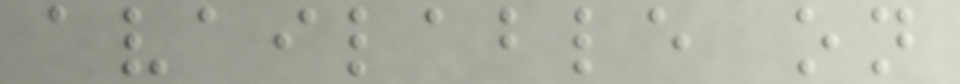available on
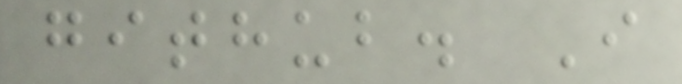github. I
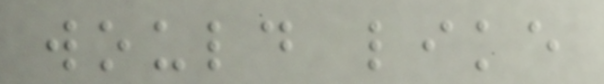would like
